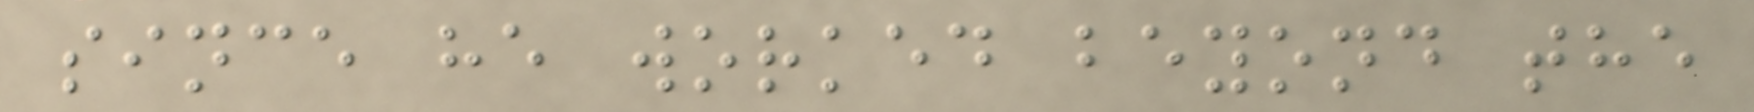since he worked beyond the
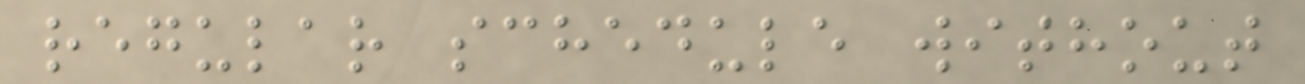regular schedule without
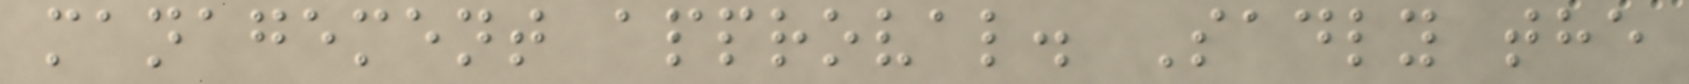management approval. Sadly the
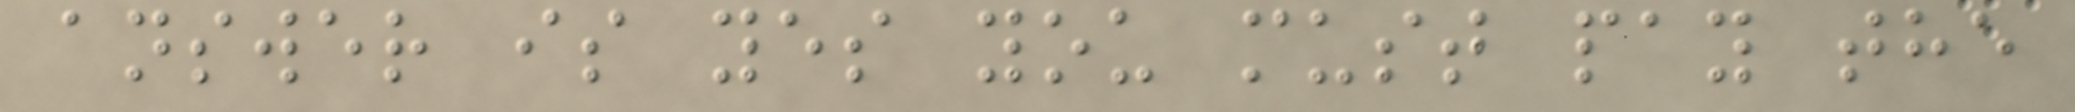answer is yes you must pay the
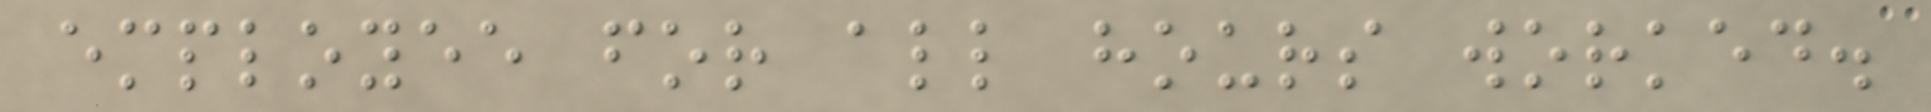employee for all hours worked.
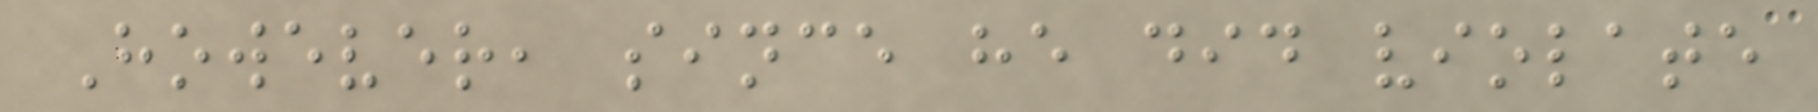However, since he did violate
